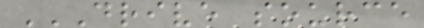DRIVE SOURCE
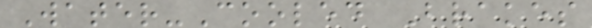Water-Cooled Brakes
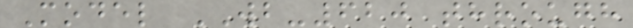Model WB-620 through
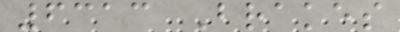6313 Brakes
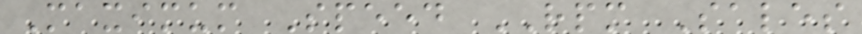Maximum Speed RPM Sales
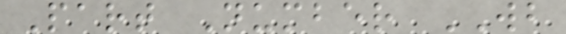Part Number WB
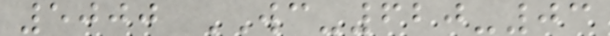5000 WC-620-03
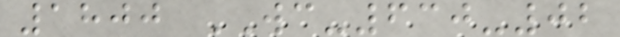1800 WC-630-02
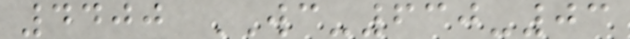4400 WC-630-03
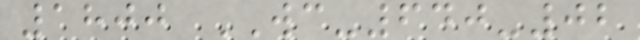1800 WC-640-02
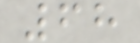68
